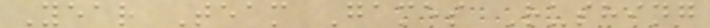Year Team Games Rushing
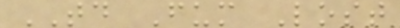TD Fum Lost
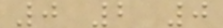0 2 0
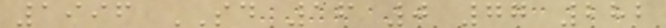1996 SD 16 0 77 282
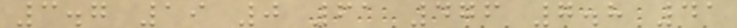3.7 19 0 61 476 7.8 41
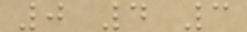0 4 3
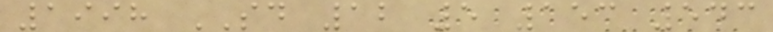1998 SD 12 5 153 543
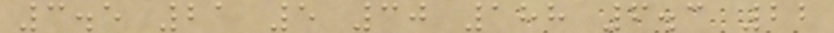3.5 21 5 30 188 6.3 22
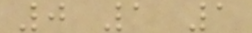0 1 1
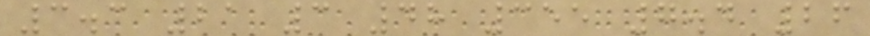3.3 21 3 48 355 7.4 26
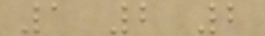1 2 2
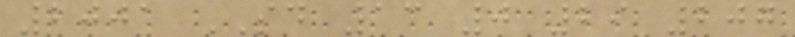2001 SD 13 0 29 207
